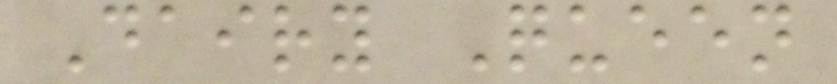Dairy Queen
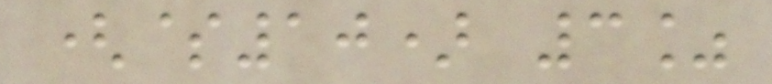($10) 3%
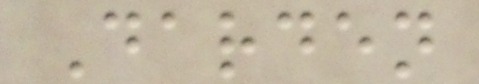Darden
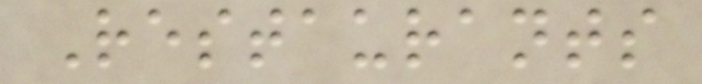Restaurants
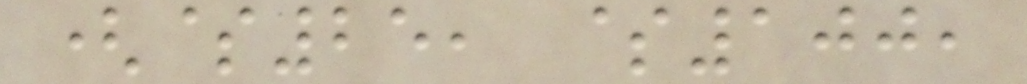($25, $100,
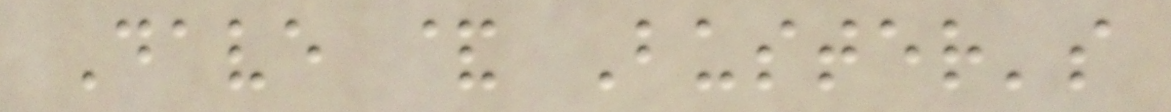Dave & Buster's
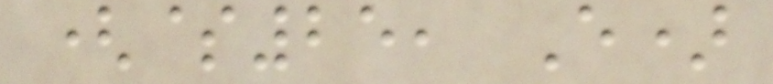($25, E)
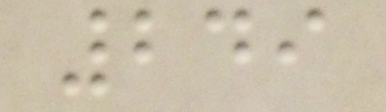249
